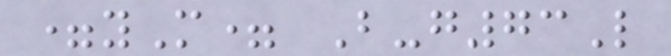=yM= B-g73L
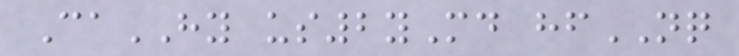CaHY us2yMd hfNQ
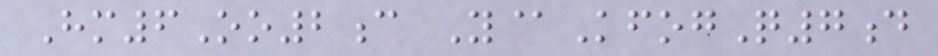Hm6Oo2c Y@KfogQ7d
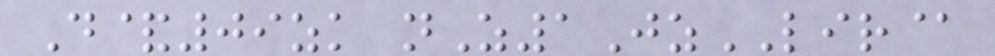D&09zk nZ1JzLIR@
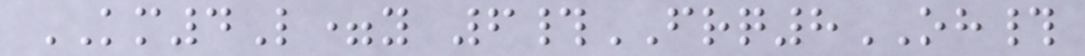KM4L=y 6#FRQ8OH#
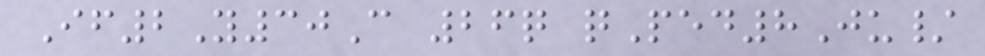If2Y30C 26q qPed8Ju/
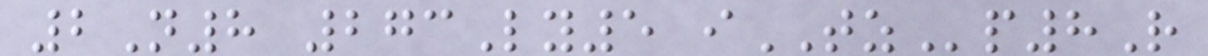2N8 273Ly5 iTZp8R
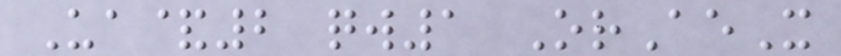Ua&2 qw1 OrAeX
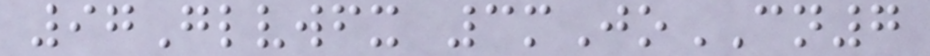97Glvwfx 3mJoCN7
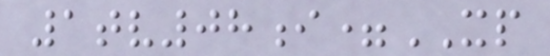1tv08i=XP
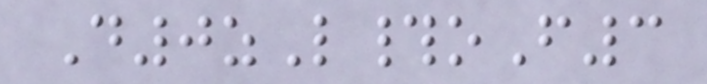D0zL#oF3
